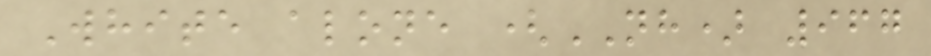White alone (NH) 967
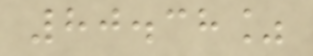80.38%
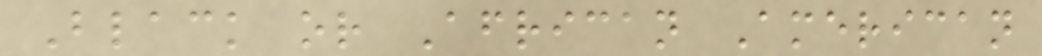Black or African American
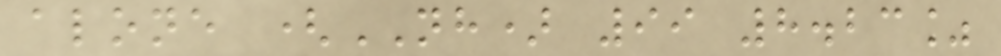alone (NH) 99 8.23%
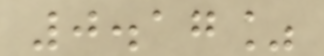0.17%
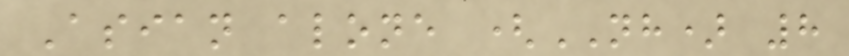Asian alone (NH) 8
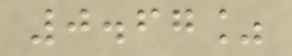0.67%
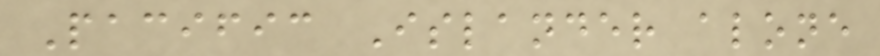Pacific Islander alone
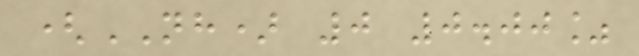(NH) 0 0.00%
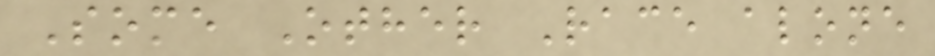Some Other Race alone
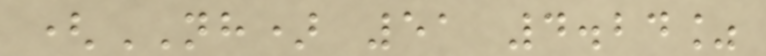(NH) 51 4.24%
